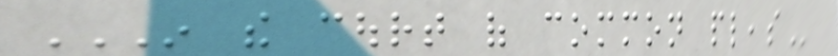IN THE COURT OF COMMON PLEAS
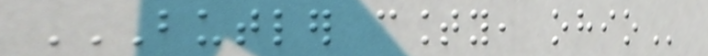BUTLER COUNTY, OHIO
